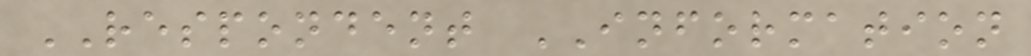RESPONDENT INFORMATION
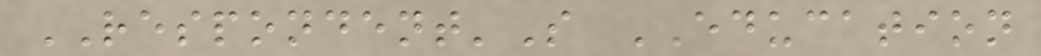RESPONDENT'S EDUCATION
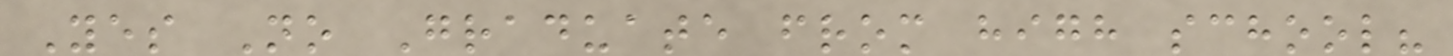Yes No Graduate from high school?
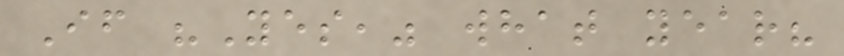If "Yes," what year?
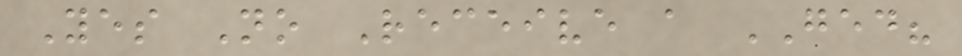Yes No Receive a GED?
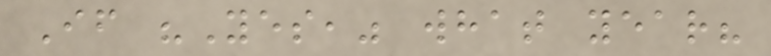If "Yes," what year?
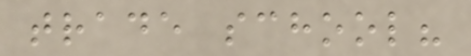trade school?
